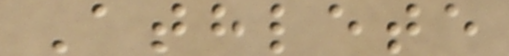Athlete
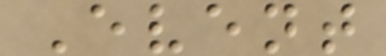Event
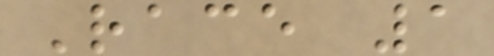Race 1
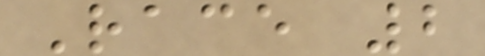Race 2
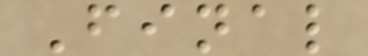Final
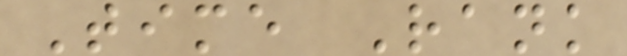Time Rank
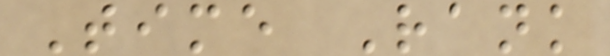Time Rank
